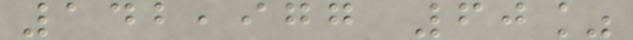142,977 60%
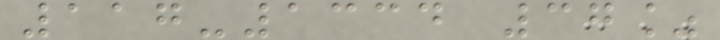117-1334 37%
